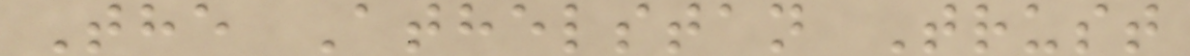The Athelstan Trust
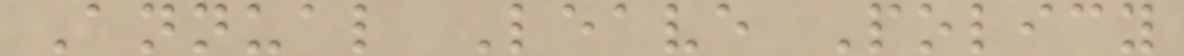Annual Leave Policy
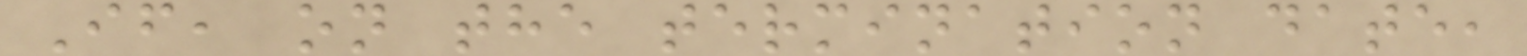If, on the termination date,
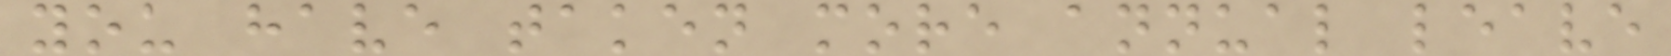you have taken more annual leave
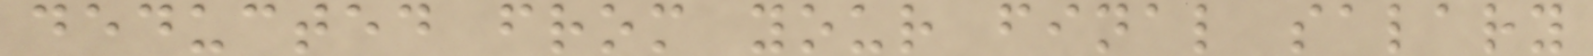deducted from your final salary
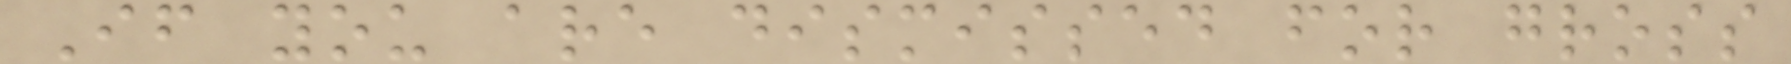If you are dismissed for gross
